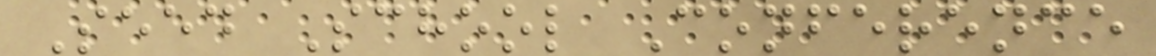Seed School Conference
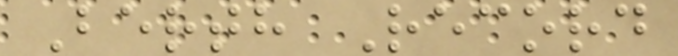Berth Record
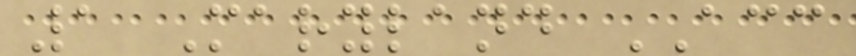1 Maryland ACC
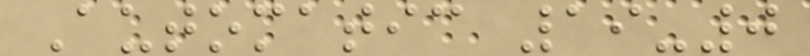Automatic 19-0
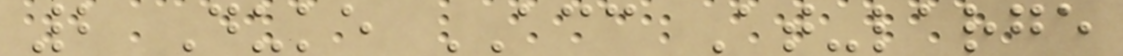2 Duke ACC At-large
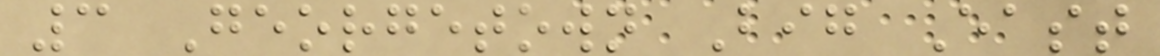3 Georgetown Big East
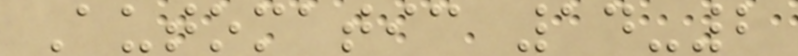Automatic 14-2
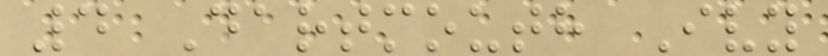4 Dartmouth Ivy
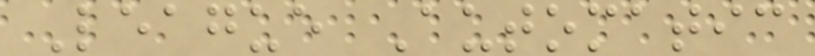League Automatic
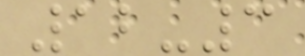12-3
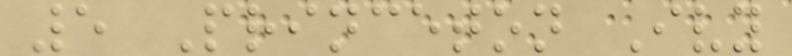5 Princeton Ivy
